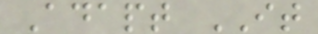Adapt IT
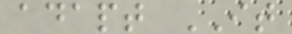adapt IT
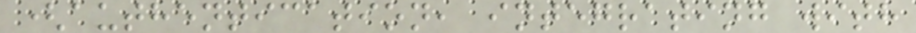(authentication, integrating with
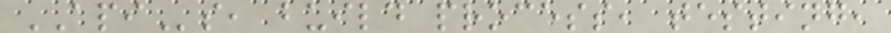APIs, build process, testing,
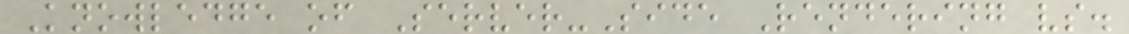Knowledge of Server-Side Rendering vs.
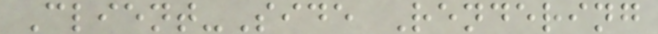Client-Side Rendering
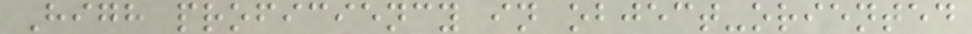High proficiency in object-oriented
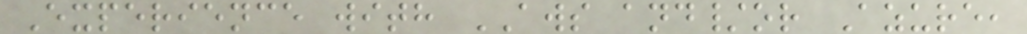Experience with AWS and/or Azure,
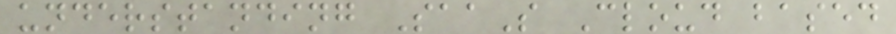understanding SaaS Cloud based
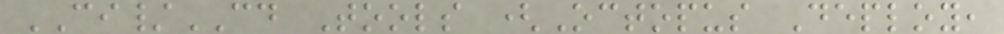CI/CD Tools (Octopus Deploy,
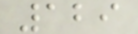129
